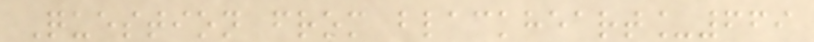Question from blackheart_669
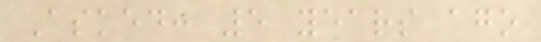Asked: 5 years ago
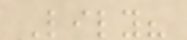Lily?
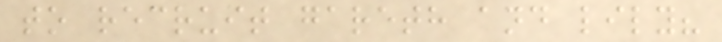to recruit gareth and lily?
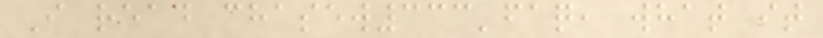I read chasew333'faq, what it
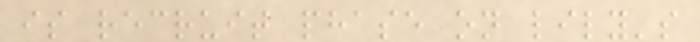is recruit phase on lily's
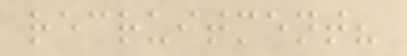recruitment?
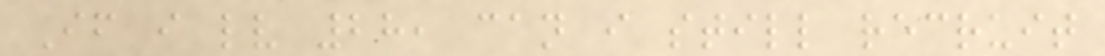If i lv 28, can i still recruit
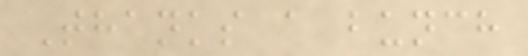Thanks a bunch
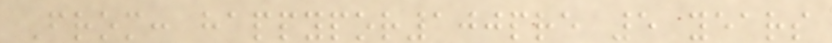From: happypor100pre 5 years
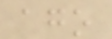ago
